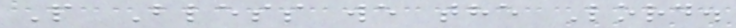P Bless we the Lord.
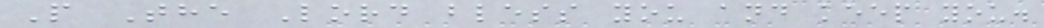P The Lord bless you and keep you.
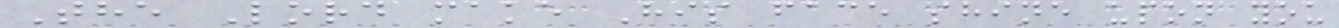The Lord make His face shine upon you
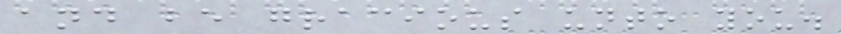and be gracious unto you.
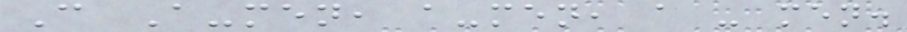C A-men, a-men, a - men.
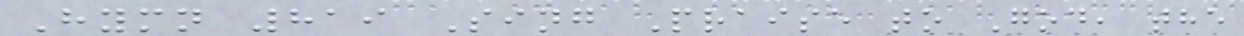Hymn 819 Sing Praise to God, the
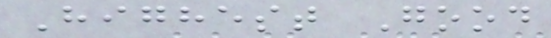Highest Good
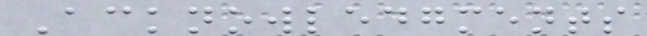Acknowledgments
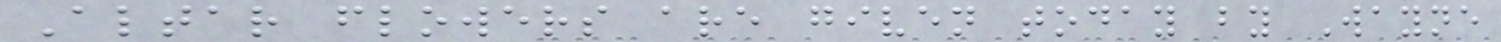Altar flowers are given today by Wayne
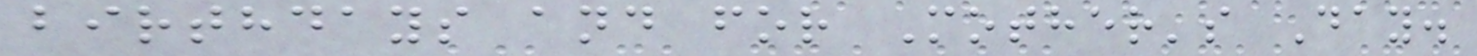birthdays and for Mother's Day.
